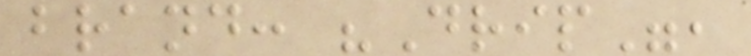brand: "Drip",
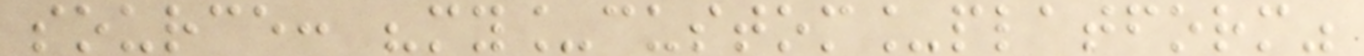source: "my_custom_platform"
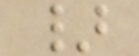}
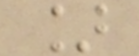]
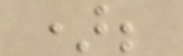);
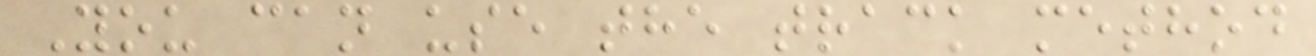You can use the track method
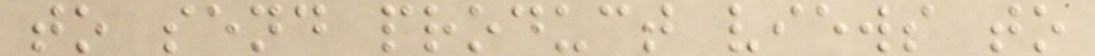to send product views to
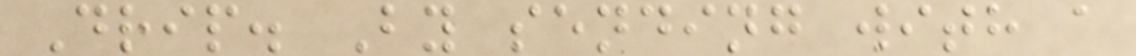Drip. By sending with a
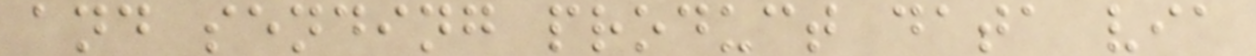and sending product data via
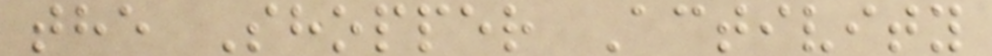the Shopper Activity
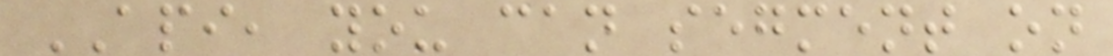API, you can segment on
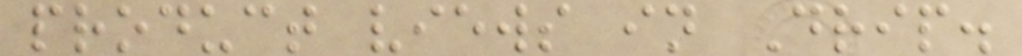product views in Drip.
